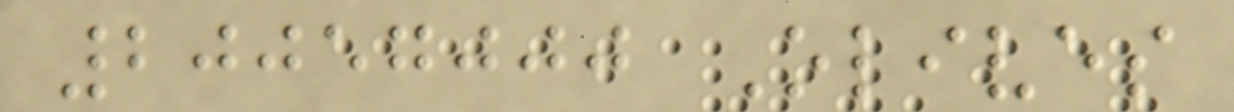20057000 Olives
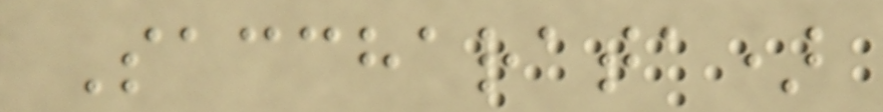Saccharata)
